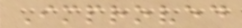Improved
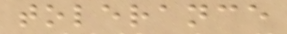tolerance
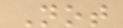Not
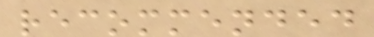recommended
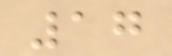17
